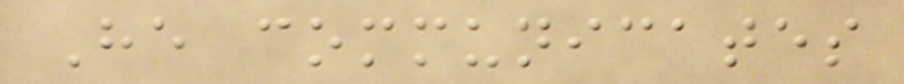He communicates
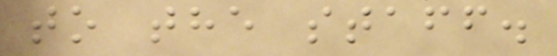to the staff.
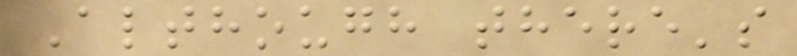Although there's
